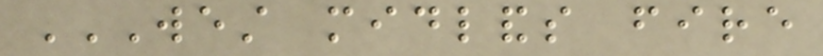WEST MIDLANDS FIRE
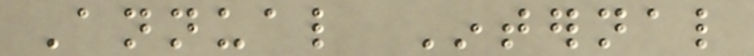Annual Internal
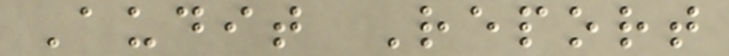Audit Report
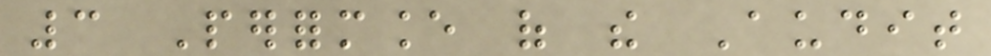3 Performance of the Audit
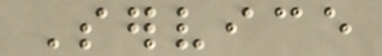Service
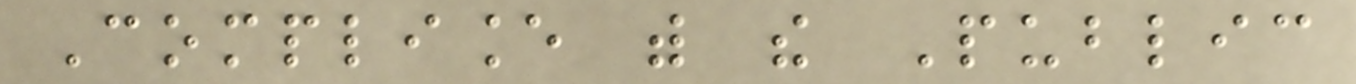Compliance with the Public
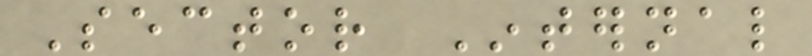Sector Internal
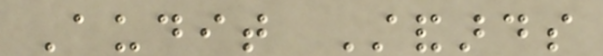Audit Standards
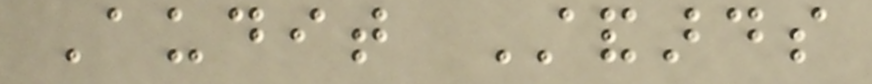Audit Standards
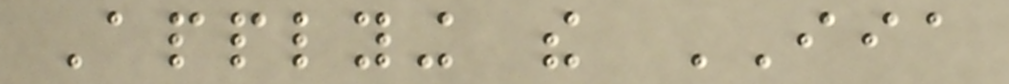Applying the IIA
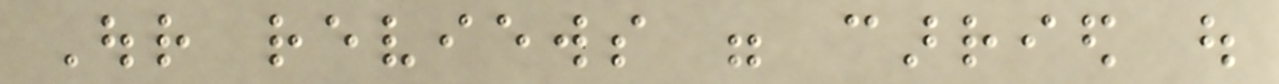Our reviews were carried out
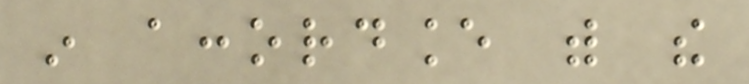in accordance with the
